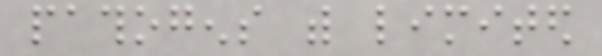pathogens with limited
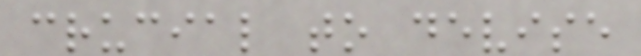crucial to devise
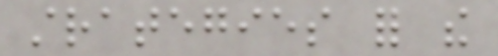strategies for the
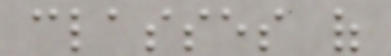classes of
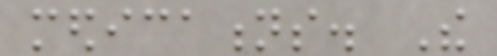medications. The
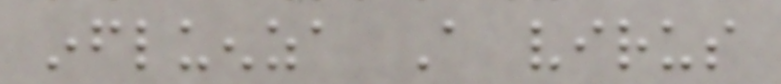influenza A virus
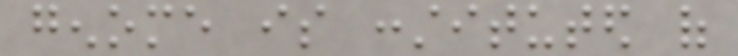genome is constituted of
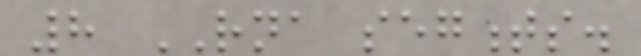8 RNA segments.
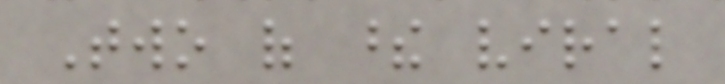Two of these viral
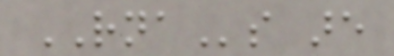RNAs are
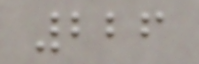226
